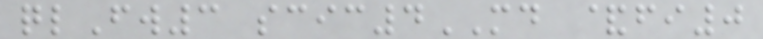qlFw3 scic4MD &fi0
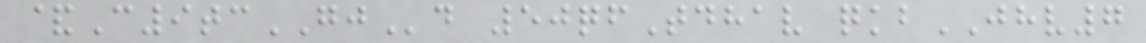&C9tcGJd 50qfTdhav qkbJHV7
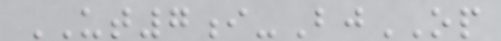UT7i-BjOP
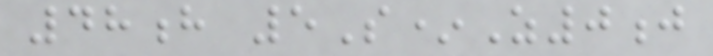48h 5S*Z0j
